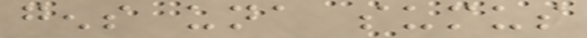gens una sumus
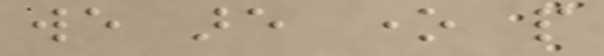we are one people
